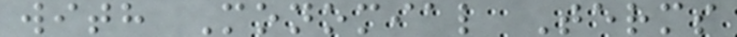with Monomial Terms
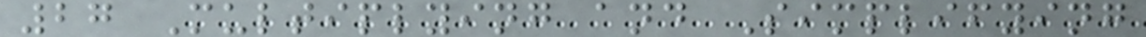27 Multiplying and Simplifying
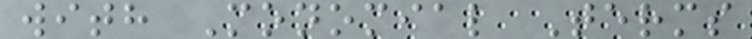with Monomial Terms
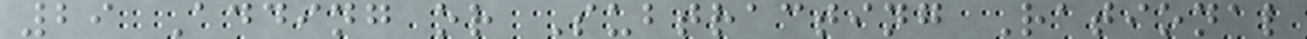29 Adding or Subtracting Rational
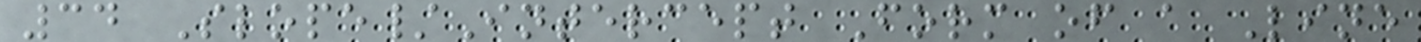34 Slope/Intercept Form of a Line
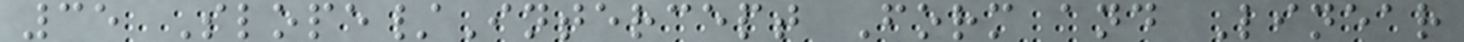35 Slope/Intercept Form and Linear
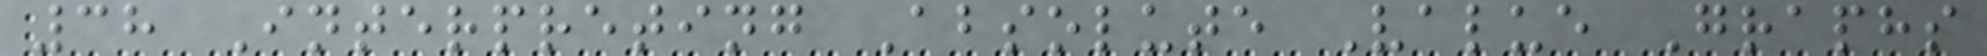38 Interpreting Absolute Value Graphs
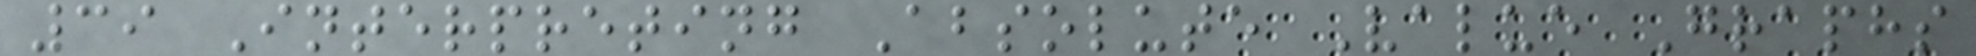39 Interpreting Absolute Value Graphs
